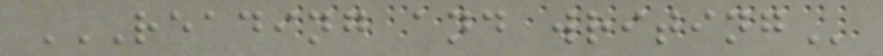READING AND WRITING
